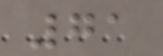71
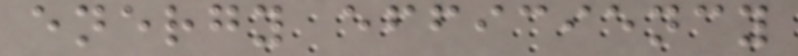energy efficiency
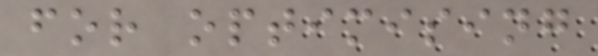for optimising
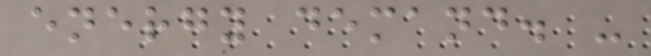energy demand. -
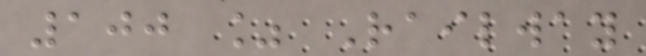100 % Railway
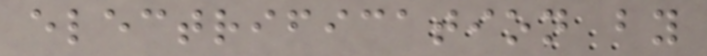electrification by
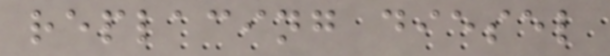replacing diesel
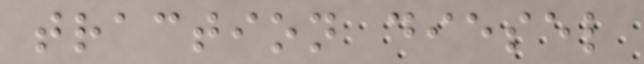traction diesel
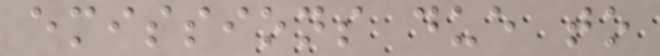emissions due to
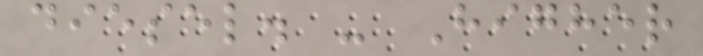diesel. - Higher
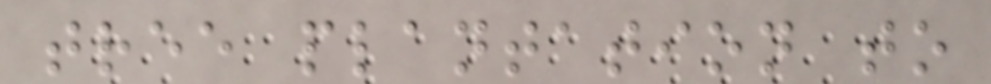tree plantation to
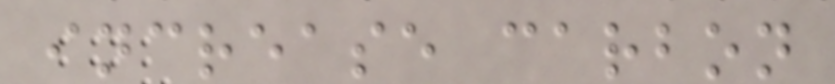increase carbon
